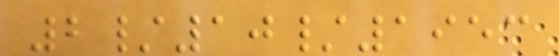2/10/1953
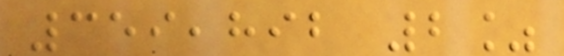359,892 2%
